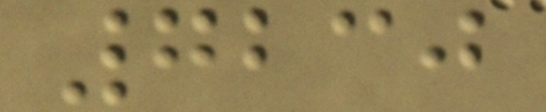7230
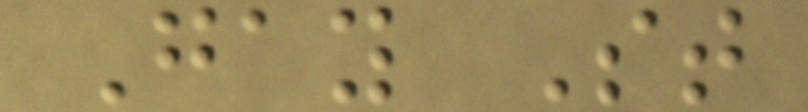Gay St
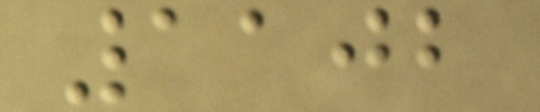1102
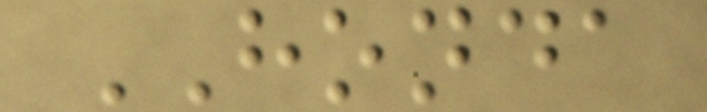HONDA
